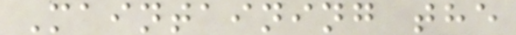Maintaining the
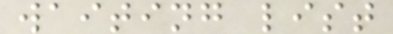waiting list
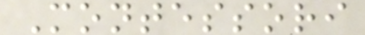Montessori
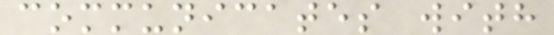communicates with
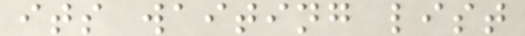its waiting list
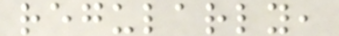regularly,
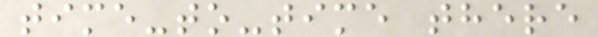time-to-time there
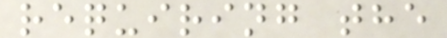requiring the
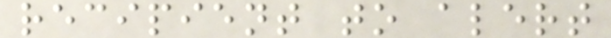recipient to alert
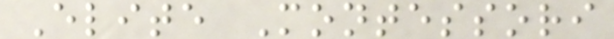Elite Montessori
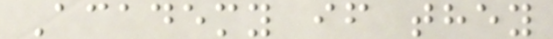Academy if they
